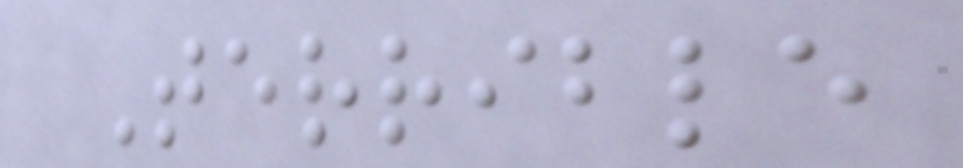Terrible
